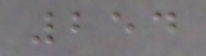254
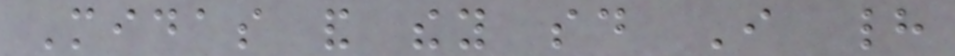Midas and they said I had
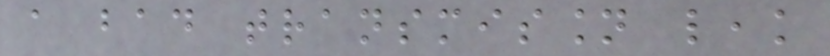a bad transmission leak
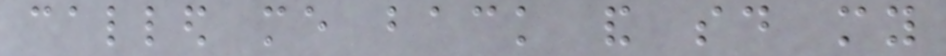called me back and said my
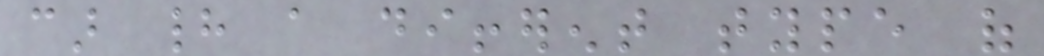car had a different type of
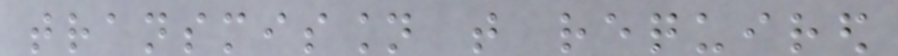transmission that required
